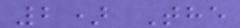2) The
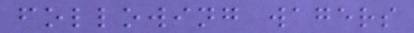following wagers
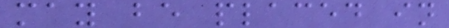may be placed in
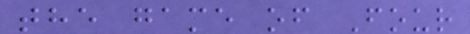the game of Four
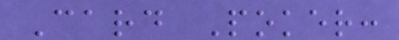Card Poker:
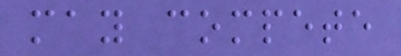may compete
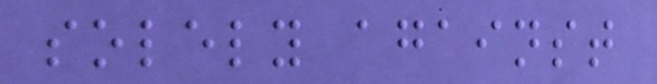solely against
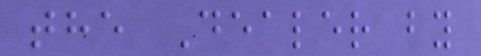the Dealer by
